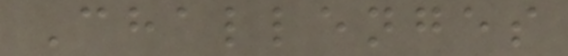Challenges
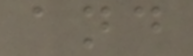and
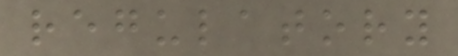regulatory
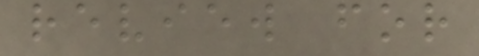review for
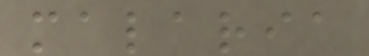malaria
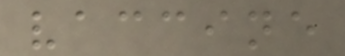vaccine
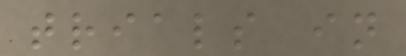trials in
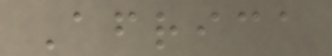Africa
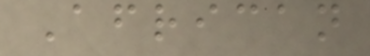African
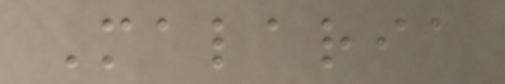Malaria
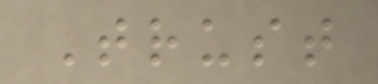Trust
